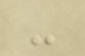-
